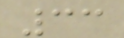33
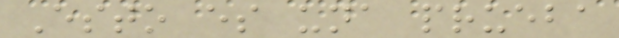Esto es una prueba
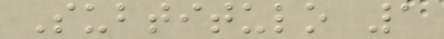Subtitulo 1
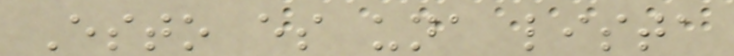Esto es una lista
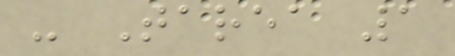- Tarea 1
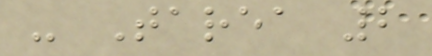- Tarea 2
